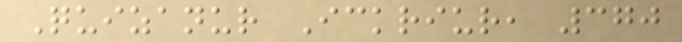Quizanur Ickriur, 370
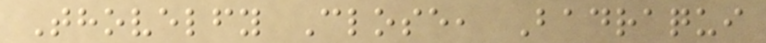Thovelfy Close, Badraqui
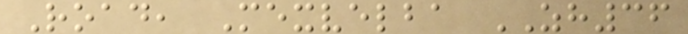Road, Mexvelba ZH36
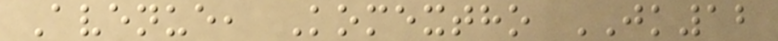Avenue, Komextho JK12
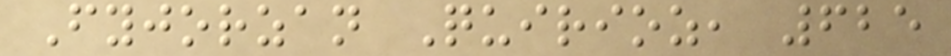Fyjorzan Quirioz, 625
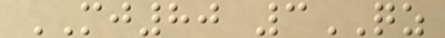MJ80 3QZ
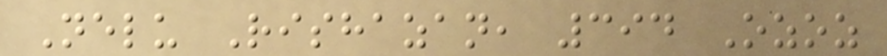Nelu Rishazan, 394 Ozoz
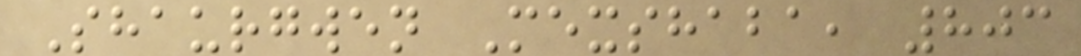Shaurgwen Mexshaba, 803
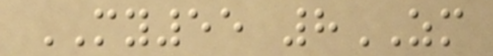MY55 8ZM
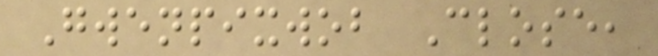Gwenpixwob Close,
